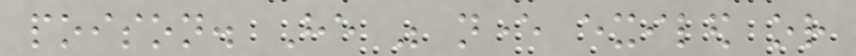poison. He was never exiled or
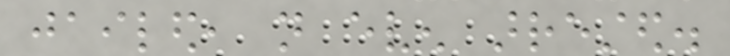jailed, not even arrested.
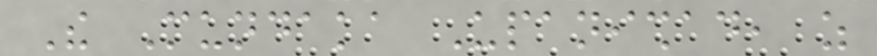The Mundaka Upanishad, as
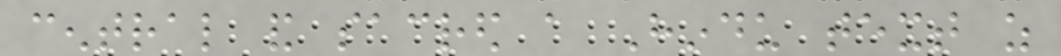central and sacred a Hindu text as
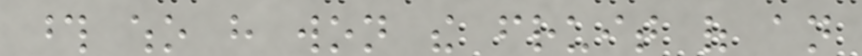those who have won the fruit of an
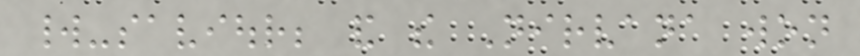world-saviour; and the Nirvana won
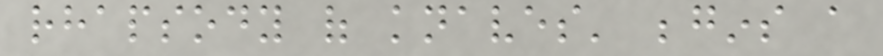rhapsody of knaves' begins a
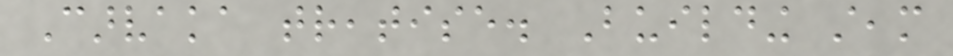Carvaka treatise. Building steam
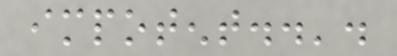impotent..'.
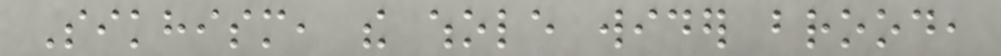Sikhism, the whole wider brood,
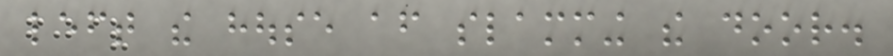left the house after slamming the door.
